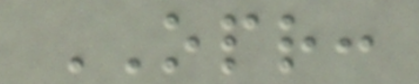OPR:
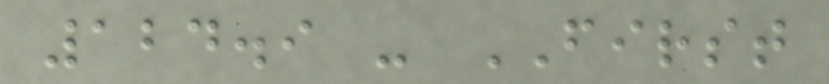124.9 - FIRST
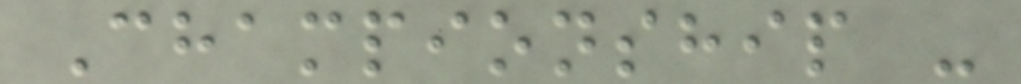Championship -
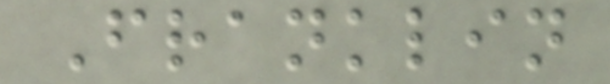Franklin
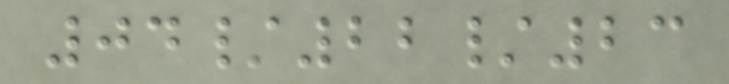04/22/23
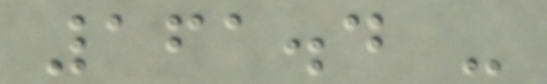161.4 -
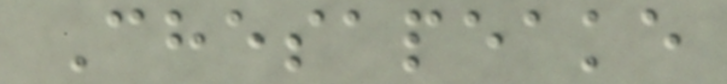Chesapeake
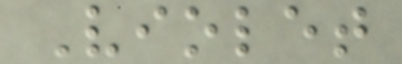Violet
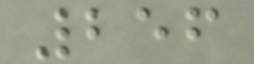256
